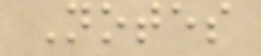Notes
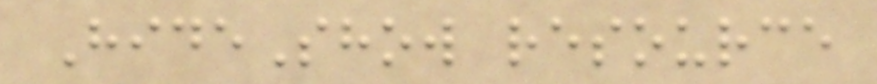HideShow resource
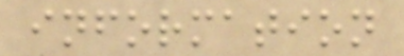information
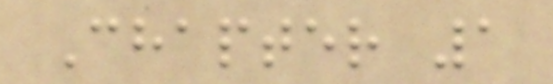Chapter 1
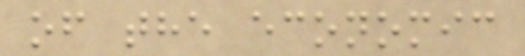of the economic
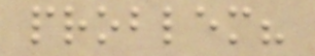problem?
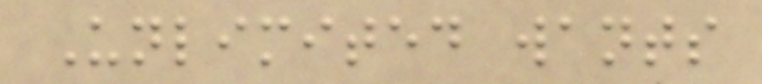Unlimited wants
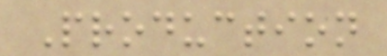Production
